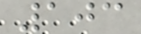103
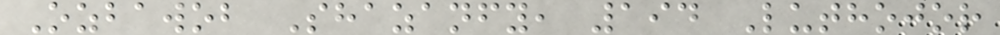Ozbawob Shazanfy, 194 Luthojor
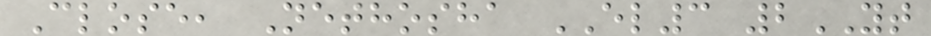Close, Nethosha EL3 2YT
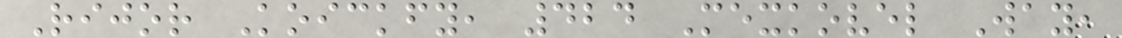Rijor Koickfy, 424 Mexkovel Way,
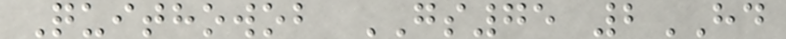Quithowob GS75 2HD
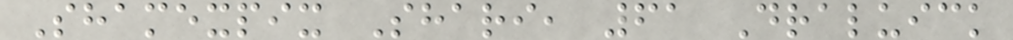Shamexpix Shari, 61 Draluick
